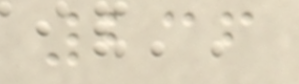236
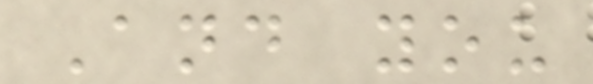And you
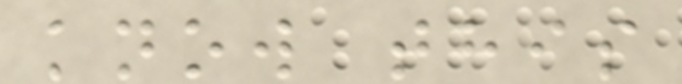know this
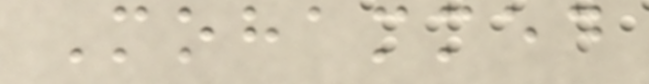Mohammed
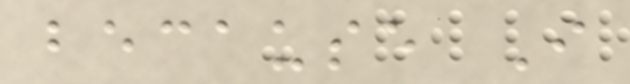because I
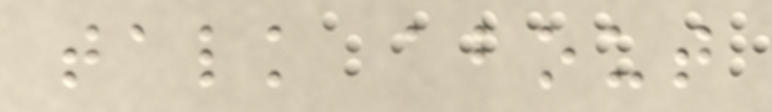talk about
